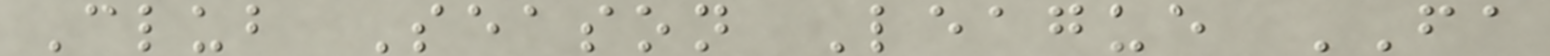Club Season League FA
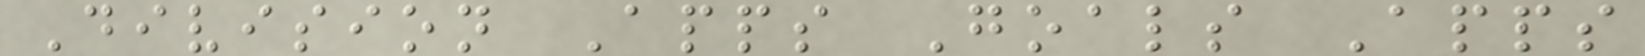Division Apps Goals Apps
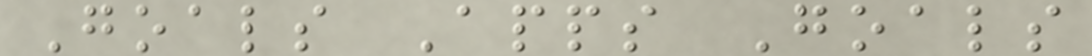Goals Apps Goals
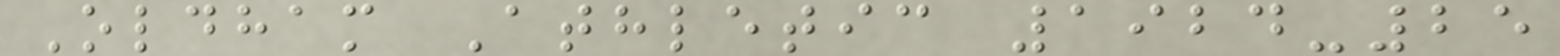Oldham Athletic 1924-25
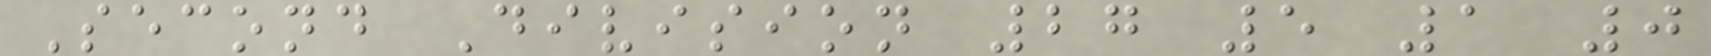Second Division 27 5 1 0
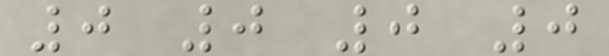0 0 0 0
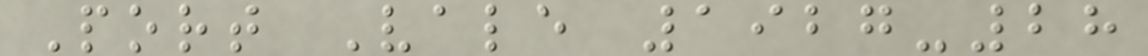Port Vale 1927-28
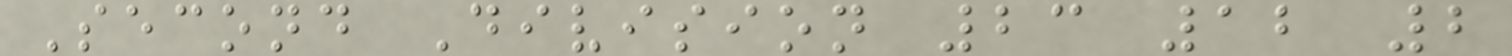Second Division 23 12 2
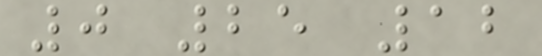0 25 12
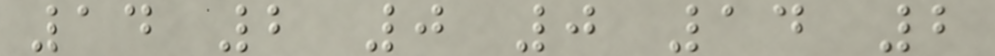14 2 0 0 14 2
